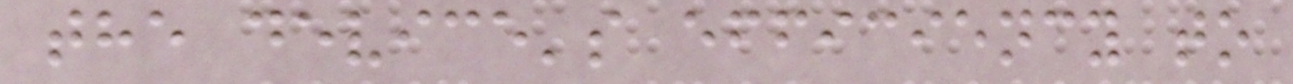the device's efficiency to
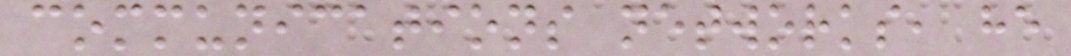communications networks, he
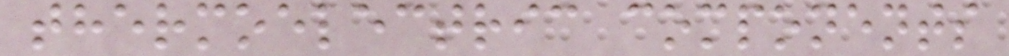thermoelectric components
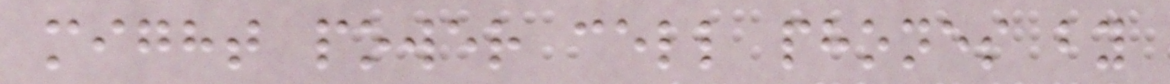might power cell phones by
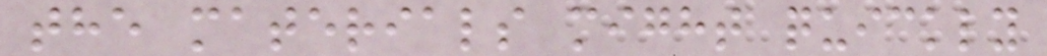the materials might quickly
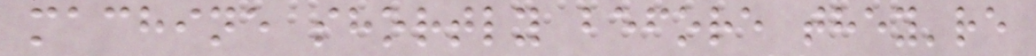machine shortly before they're
